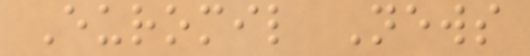Euromil News
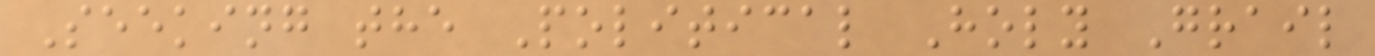Seeking the Political Holy Grail
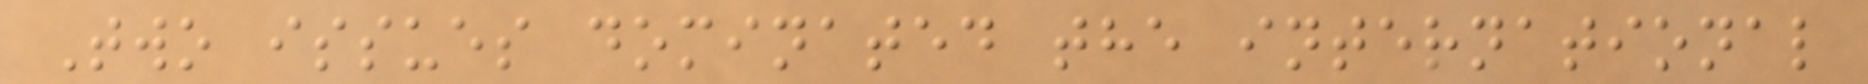Two issues dominated the international
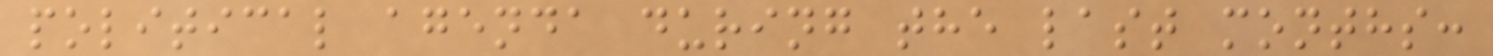political agenda during the last months:
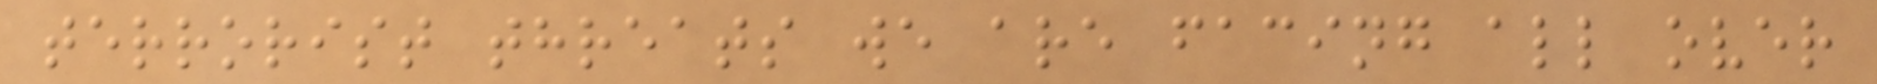terrorist threats we are facing all over
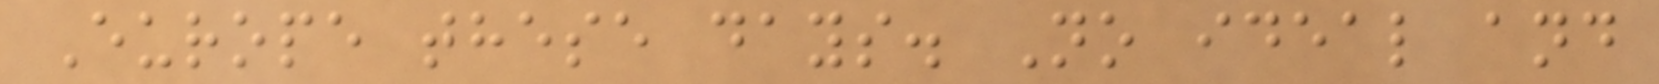Europe these days. No ideal and
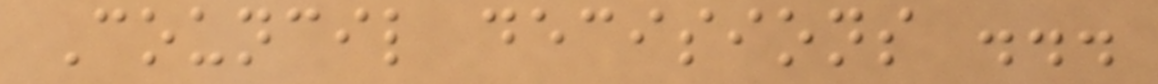Council decisions ...
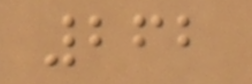262
